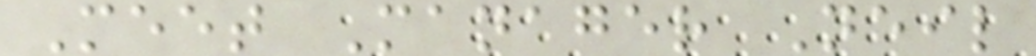Meet Manager Neil
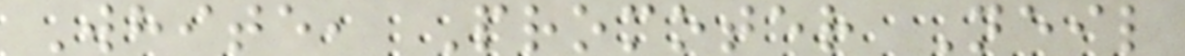White, Promoter Neil
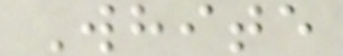White
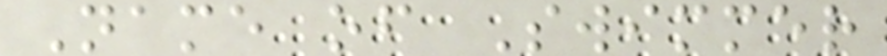Name of Swimmer
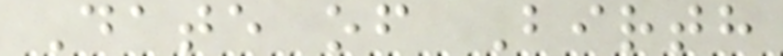Date of Birth
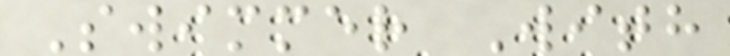Swimmer With
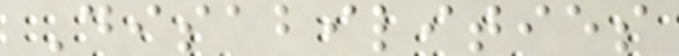Disabilities
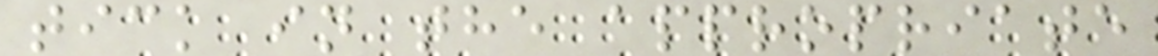tick in the appropriate
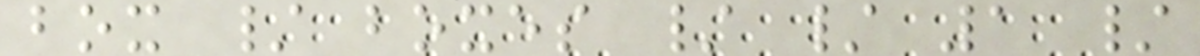box / boxes / / 1 /
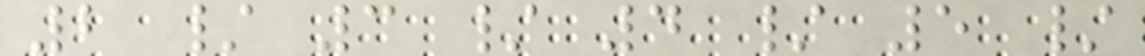2 / 3 / 4 / 5 /
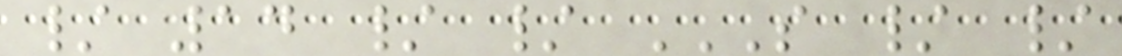/ 14 / / S / /
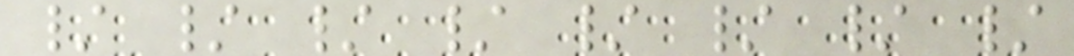/ / / / / / / /
